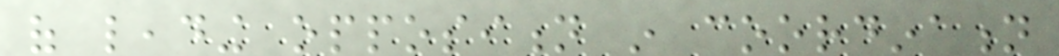of leading opposition in coordination
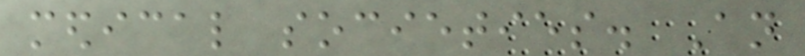medical societies. An
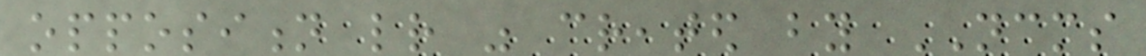opposition letter was created by NCMS
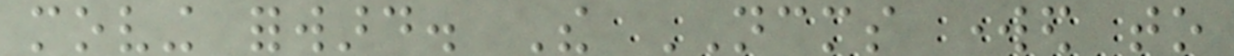moving forward. The NCMS worked to
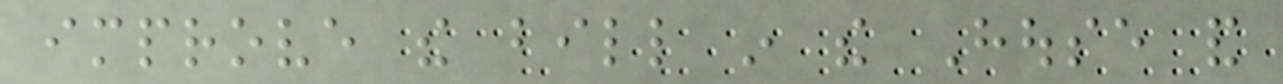improve the bill in the House and
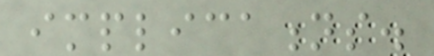implications.
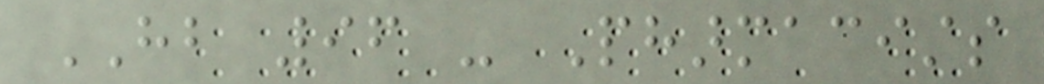HB 96 - Pharmacists
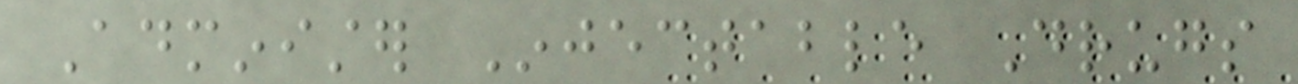Administer Injectable Drugs
